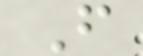F
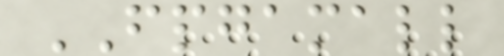FPGAMALL
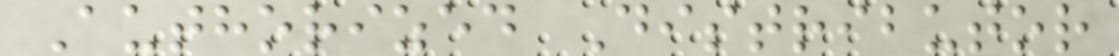Authorized Distributor
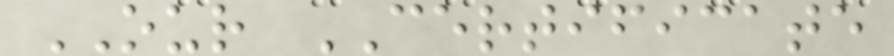OUR CERTIFICATE
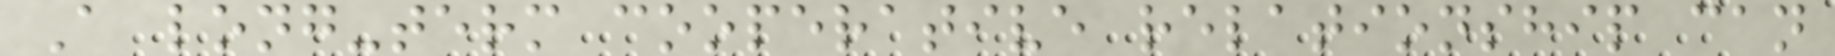A long-term cooperative relationship can
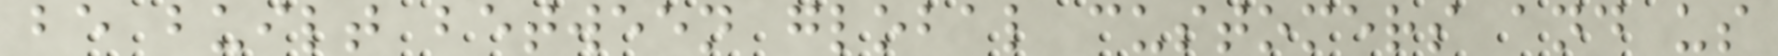be built between global customers and us
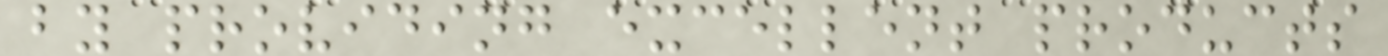by providing excellent products
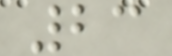23
